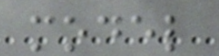model
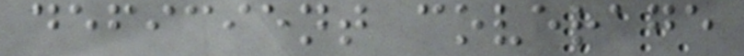deficient coverage
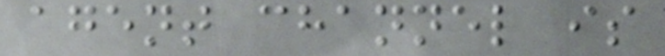agent channel is
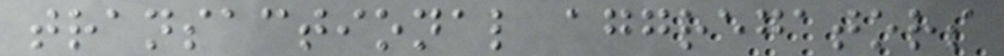transactional aggregators
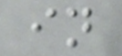in
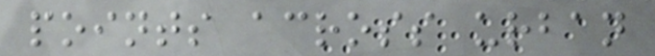points across urban
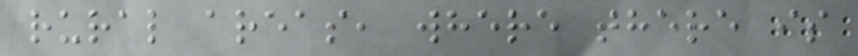rural areas, where there is
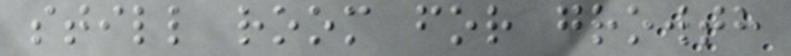still room for growth
